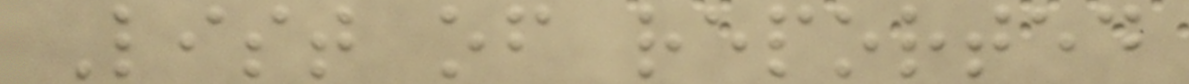List of reported
